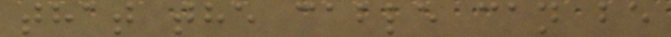that the cable can be
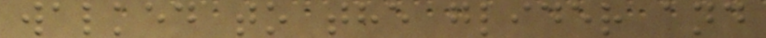walked to the glider and
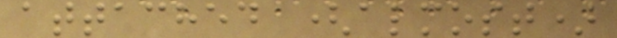attached (almost)
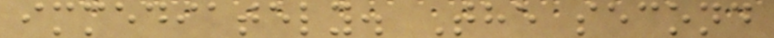immediately. The second
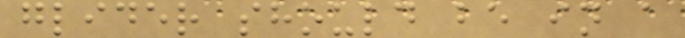glider should be in a
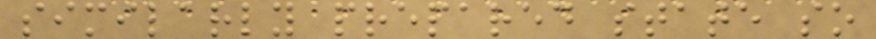similarly prepared state so
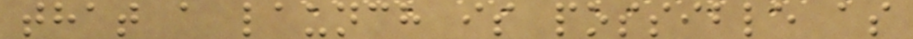that a launch is possible as
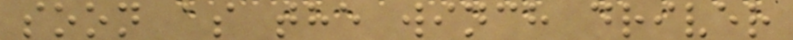soon as the winch driver
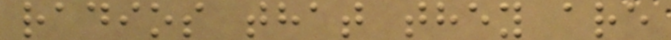radios that they are
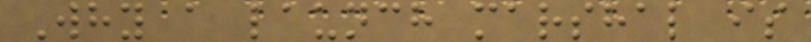Why a launch marshal is
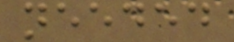needed
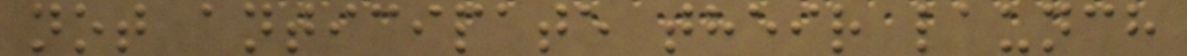not anticipate their launch
